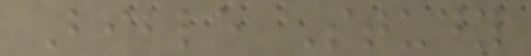Bible Study
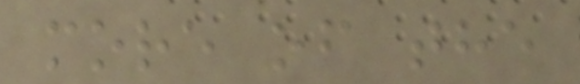more of the
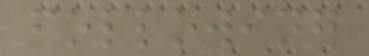following
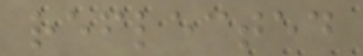reflected
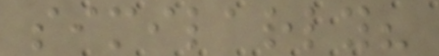similarly?
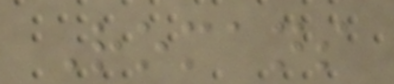Romans
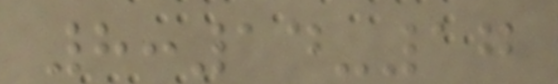8:14-17
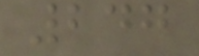247
